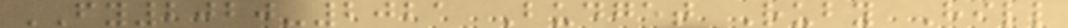FY2020-2021 Budget Ruby Hill
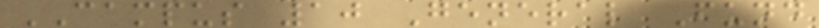CAMPUS 10 General Fund
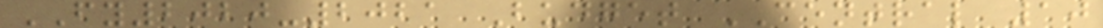FY2020-2021 Budget CENTRAL 10
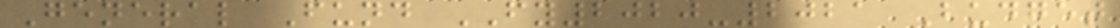General Fund FY2020-2021 Budget
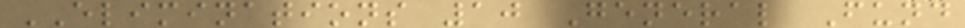ELIMINATIONS 10 General Fund
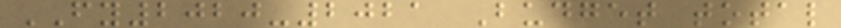FY2020-2021 Budget total
